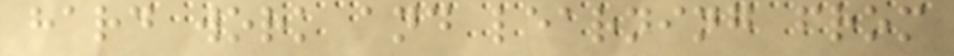hard work and learning from
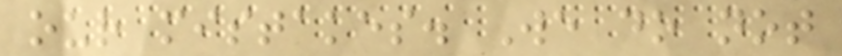our mistakes. We do not
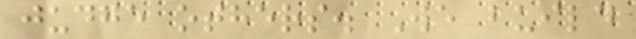judge others. We build
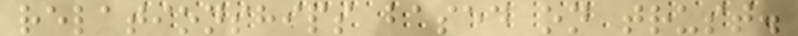relationships based on trust.
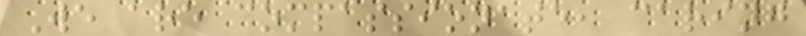We are compassionate, caring
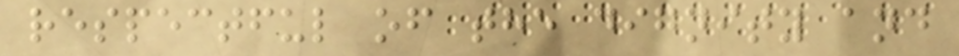respectful of the dignity and
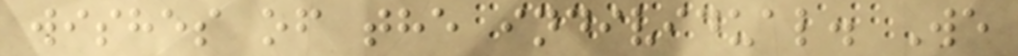wishes of the individual. We
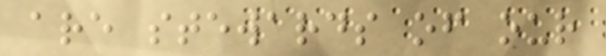are stewards of our
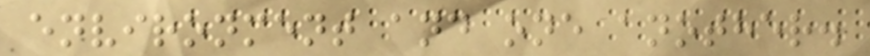environment and one another.
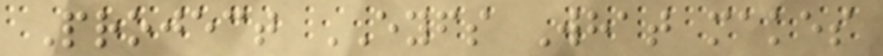Project EYFS What makes
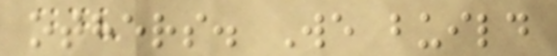others. We build
